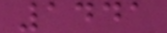1441
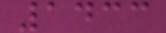1433
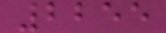2255
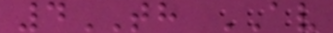4TH AV
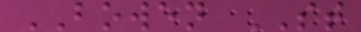BOWEN ST
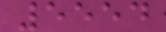5554
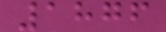1876
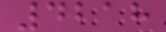4218
